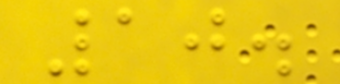10.
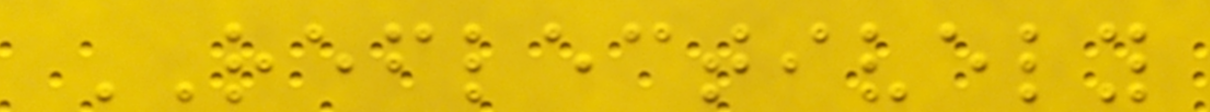REFLECTIVELY
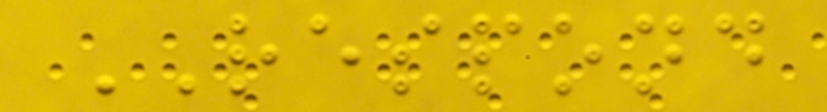RESPOND
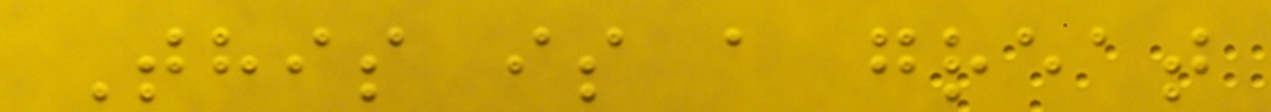This is a great
